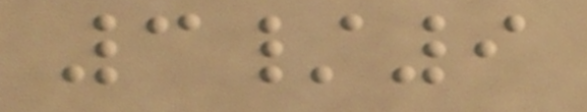3/9
